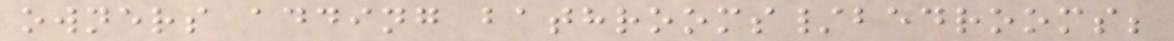owners adding bathrooms/bedrooms;
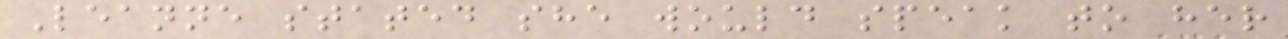Leanne stated she would speak to her
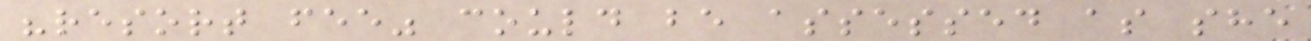"resort fee" could be assessed as she
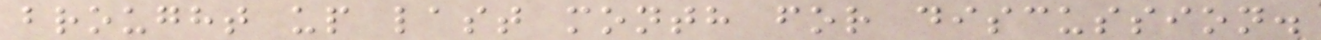brought up last month for discussion.
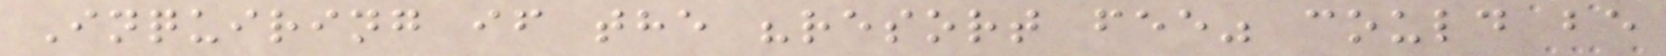Inquiring if the "resort fee" could be
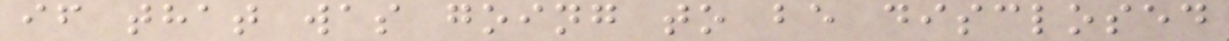if that was going to be disclosed
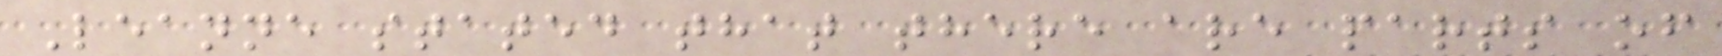Leanne stated that there are parts of
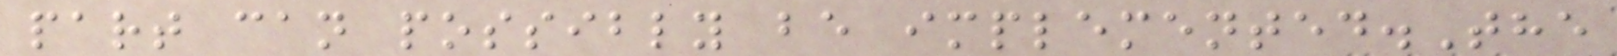part can possibly be implemented.The
